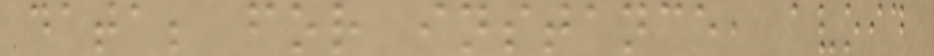data; for instance, avoid
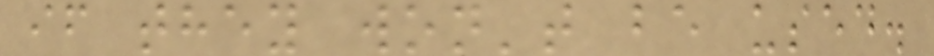if they won't be used.
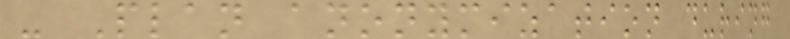- Plan anonymization during
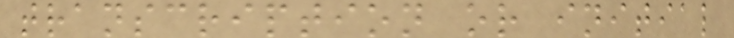transcription or initial
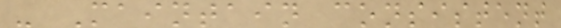- Maintain consistent
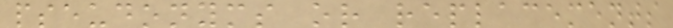pseudonyms or replacements
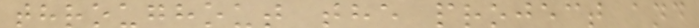throughout the project and
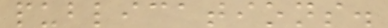publications.
